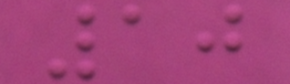10
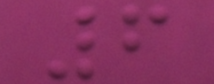6
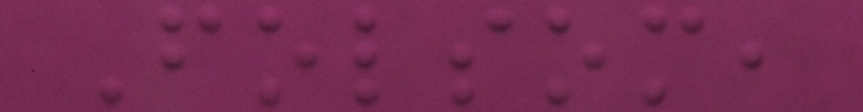Folsom,
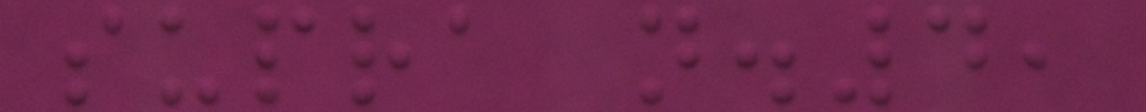supra n.4,
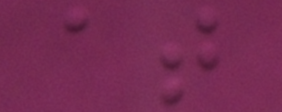at
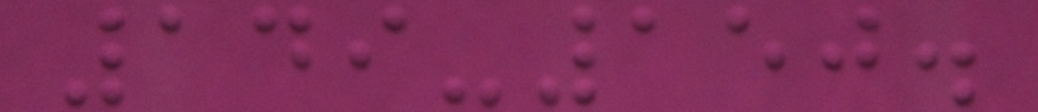149-150.
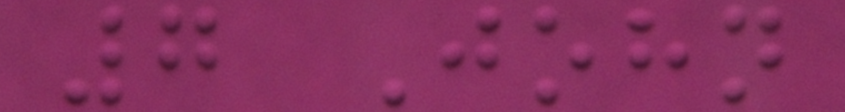7 John
